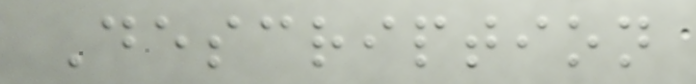Description
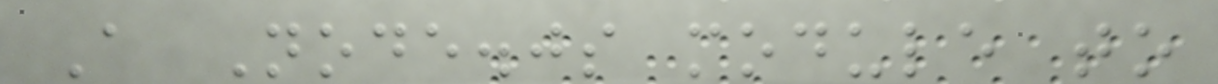A Node.js module to
